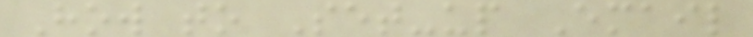How to Set-up Email
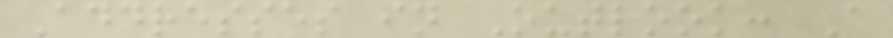Addresses in Outlook: A
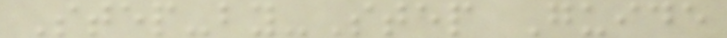Step-by-Step Guide
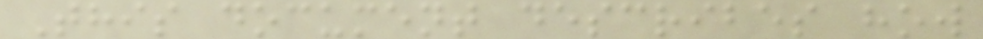This document describes how
